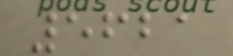5621
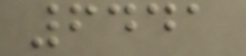6441
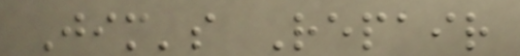Jim's Repair
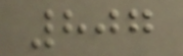807
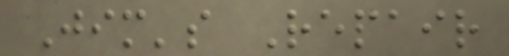Jim's Repair
